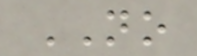NO
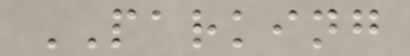PARKING
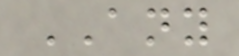ANY
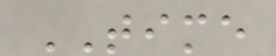TIME
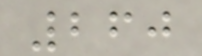260
